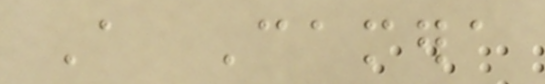A Camera
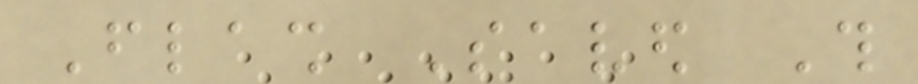Flash Saved This
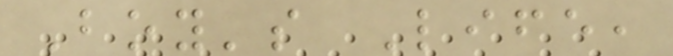Boy's Life,
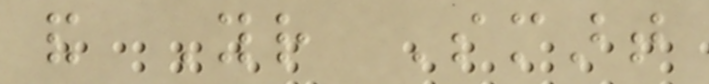and Your Smart
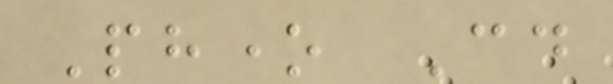Phone Could
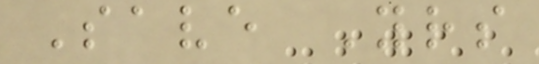Save Yours
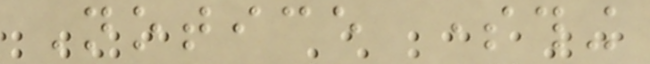Notice something
